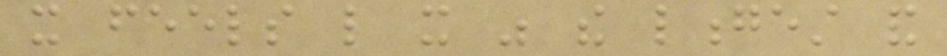it feels like it was the longest and
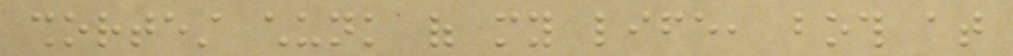shortest chunk of my life, both at
